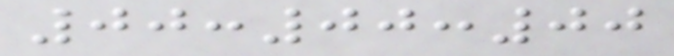00:00:00
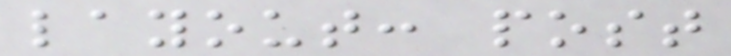layout: post
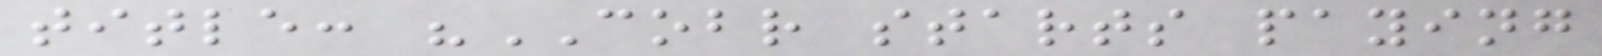title: "COBR starts paying
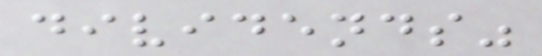dividends"
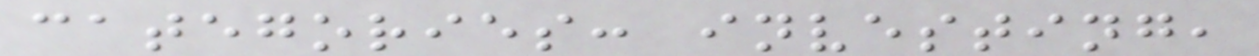categories: investing,
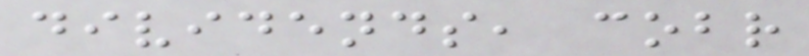dividends, cobr
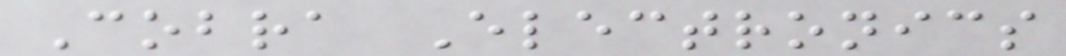Cobra Electronics
